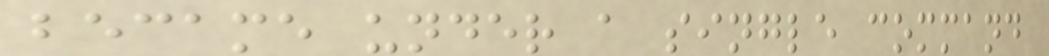became under a single command
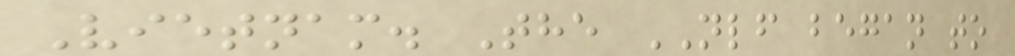Vietnam. The NLF began to
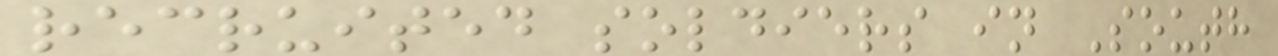recruited soldiers in South
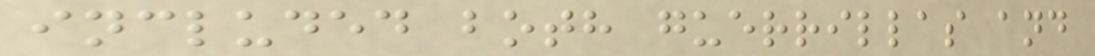included both guerrillas and
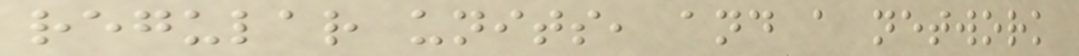regular units, and a network
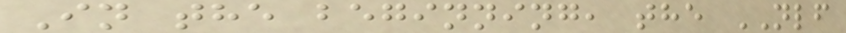In the beginning, the NLF
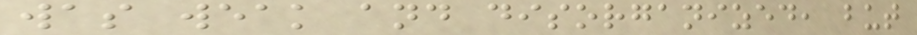was weak and disorganized, but
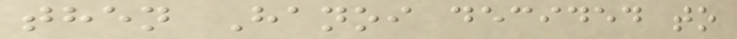then Hanoi decided to
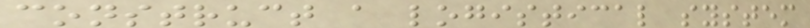construct a logistical system
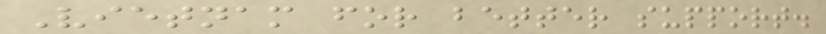Vietnam for better support.
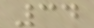34
